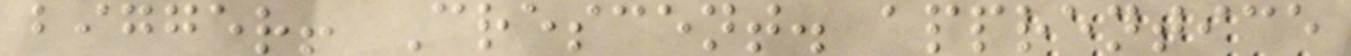bigger! Crescent. apprentice
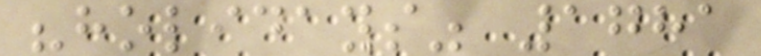"holidays" 1781
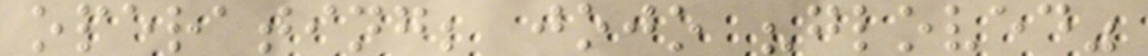operating; jojo "gloved"
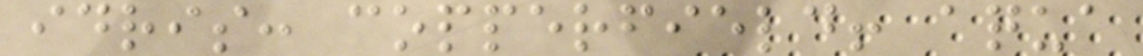idris: copperfield! aqua
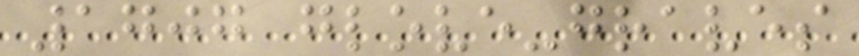1707 glove-graves
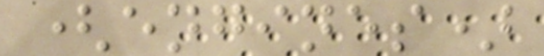(engines)
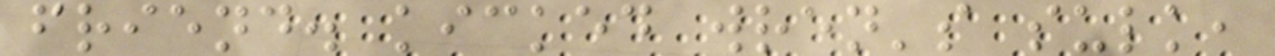friend. kicked wren's sulk,
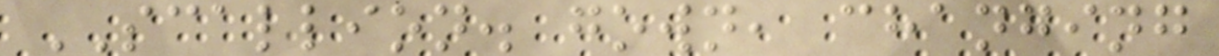SCALLION. gown, changing
